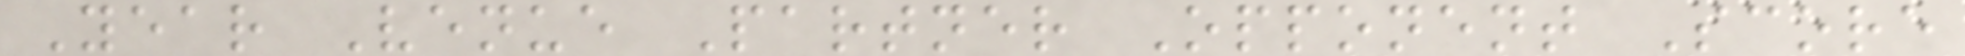Year Venue Partner Opponent Score
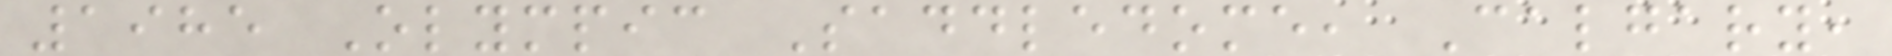1985 Olympic Saddledome, Calgary,
